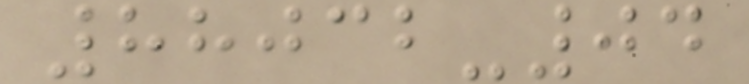88032-04
